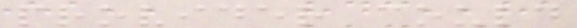provider could
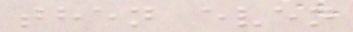then even
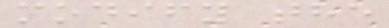modify the
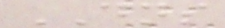DNS
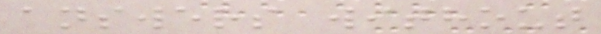answers without
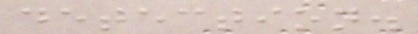detection.
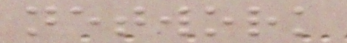network
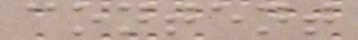content
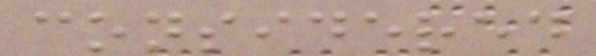considered
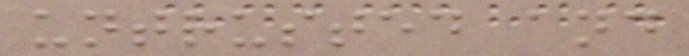untrusted and
